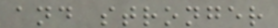and stronger
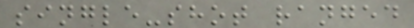single-shot ranged
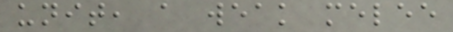unit, a weak melee
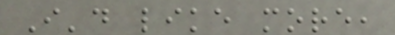I'd like more,
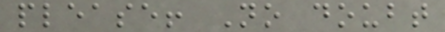please! No doubt
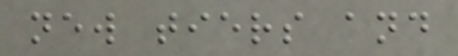new tiers and
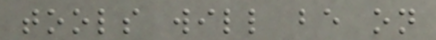tools will be on
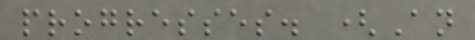progresses. (An
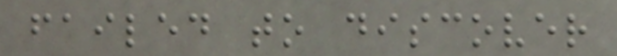failed to discover
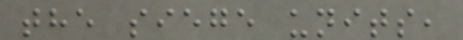the siege units,
